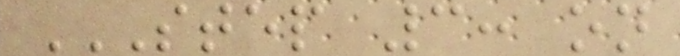STEP 3: ON
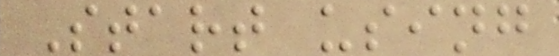Start using
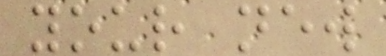your new
